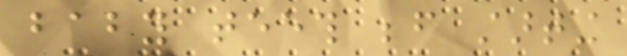baby teeth before starting
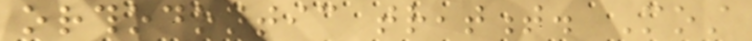orthodontic treatment. Most
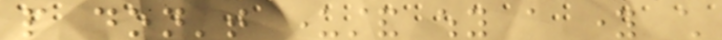people don't understand why a young child
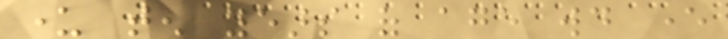under ten years of age would ever
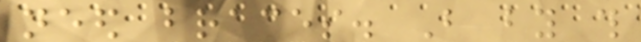need braces. But by this
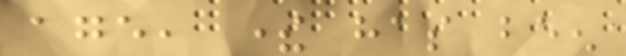age, there has been
